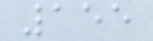155
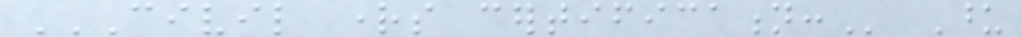CIVIL RIGHTS CERTIFICATION: Upon
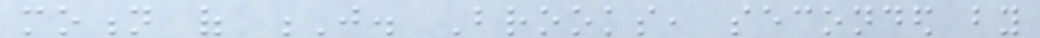motion of J. Brooks, seconded by
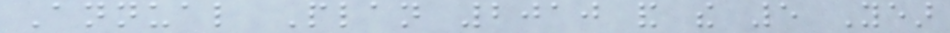Annual Plan 2010 and the 5 Year
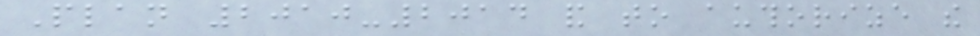Plan 2010-2014 and to authorize the
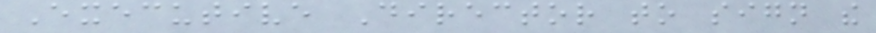Executive Director to sign the
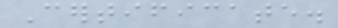Certificate.
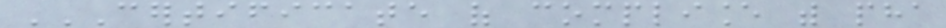CERTIFICATE OF COMPLIANCE WITH PHA
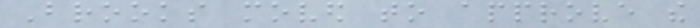Brooks moved to approve the
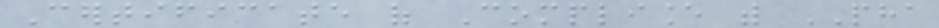Certificate of Compliance with PHA
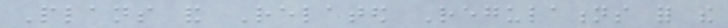Plans and Related Regulations for the
